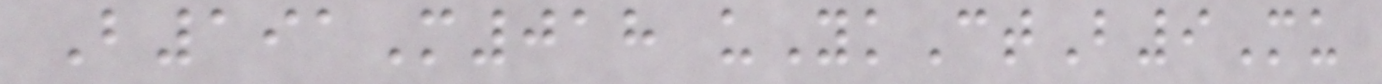B191M018 uYkCtB9Mu
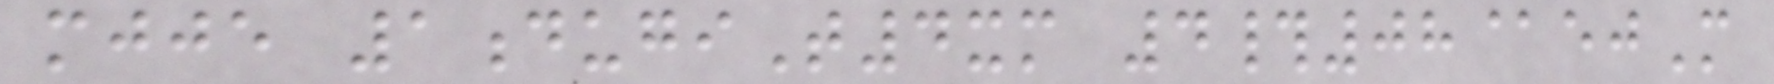mjje 1dugiT4xm 4#08@ejM
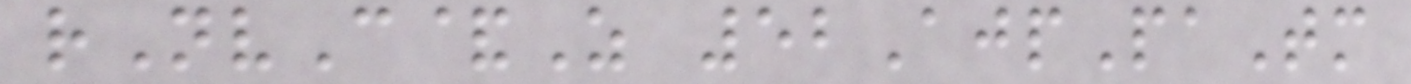rNvC&Z 52AjpPaTm
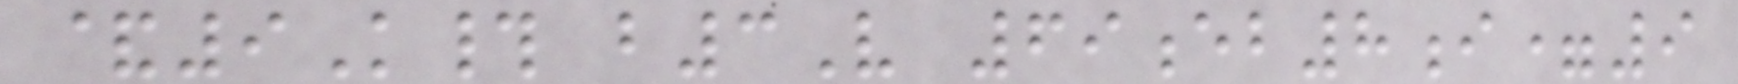&9K# b3V 69eb8i=9
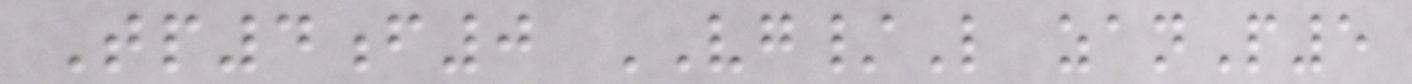Tp4f0 VG/L zanP5
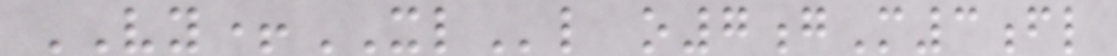VY+XLl o7gM3fl
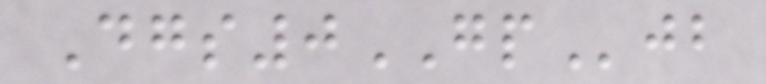Dgs0GPjb
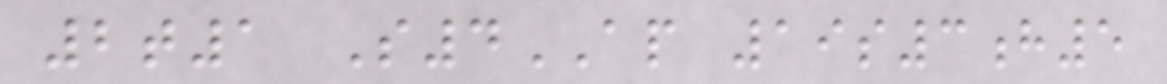2t1 S4AP 19s3h5
